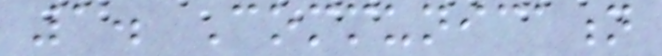1. Communication
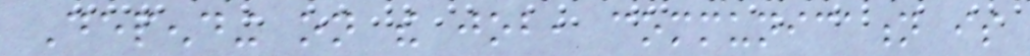Depending on the job, communication is
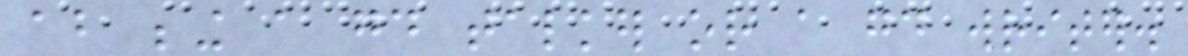about being a good talker or a good writer.
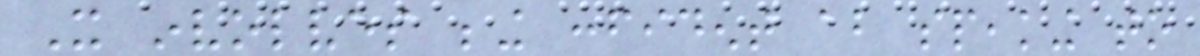It involves being confident about speaking to
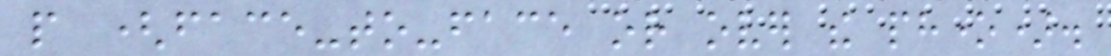people (face-to-face or over the phone).
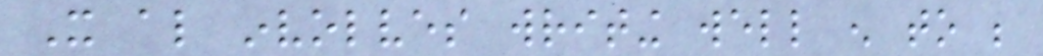It also involves writing well enough to be
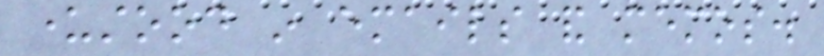understood in emails and memos.
